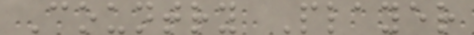Country Player
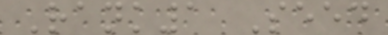Rank1 Seed
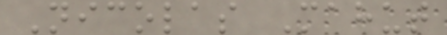Nicolas Mahut
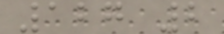127 2
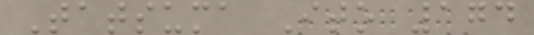Tatsuma Ito 174
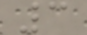3
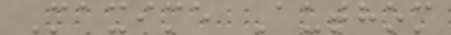Maxime Authom
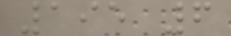195 6
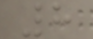8
